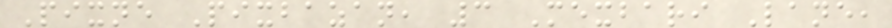Pixne Pixbazan, 3 Mexbari Lane,
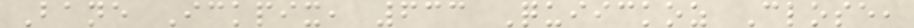Bane Ickpix, 633 Quiickoz Close,
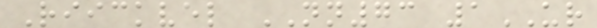Riickvel NN73 1UR
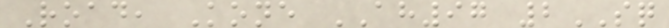Road, Kone AH97 2SQ
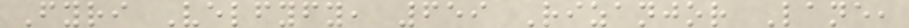Fyri Velfyfy, 659 Rizanjor Lane,
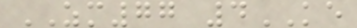ZM77 4KE
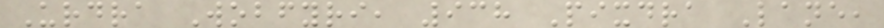Urdra Wobfyri, 938 Pixdra Lane,
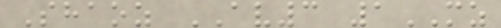Shaoz AV3 1MZ
